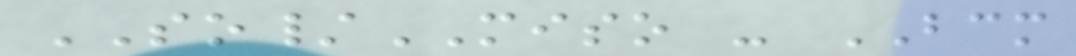SO/MISO - BCM
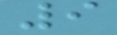9
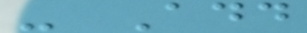- Add
